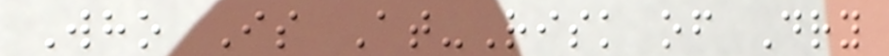Who Is At-Risk of Dry
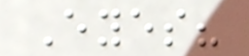Eyes?
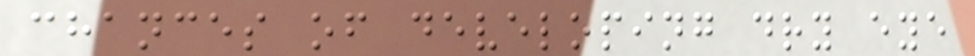chances of developing dry eye
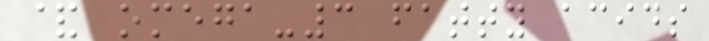& omega-3 fatty acids
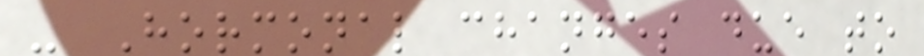- Hormonal changes due to
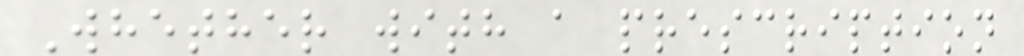Whether with a prescription
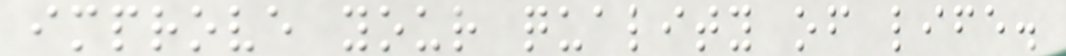improve your quality of life.
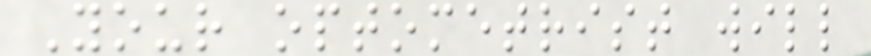Your optometrist will
